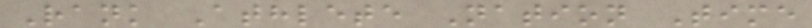Rank Athlete Nation Time
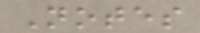Notes
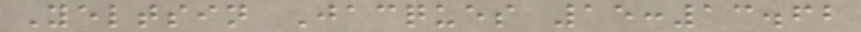Yeltsin Jacques 15:13.62
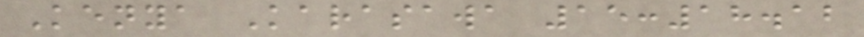Kenya Karasawa 15:18.12
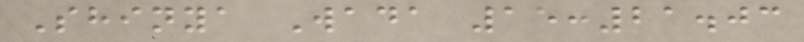Shinya Wada 15:21.03
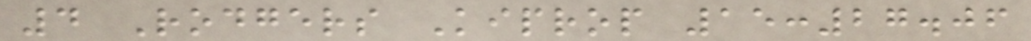4 Rodgers Kiprop 15:27.06
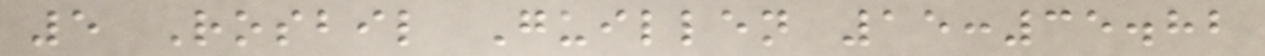5 Rosbil Guillen 15:35.82
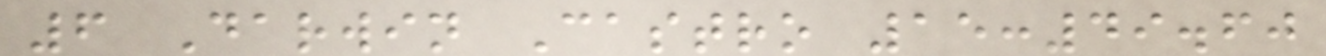6 Darwin Castro 15:49.60
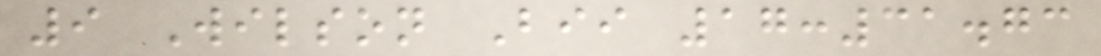9 Wilson Bii 17:31.73
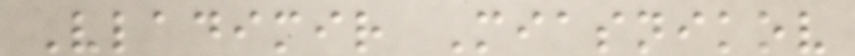Vladimir Miasnikov
